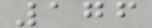176
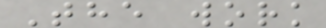The work
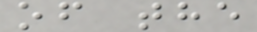of the
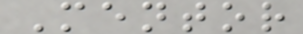Mentor
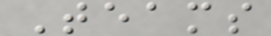Teams
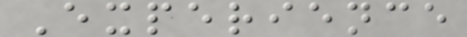Experience
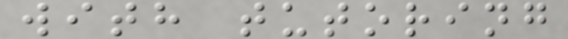with tutoring
